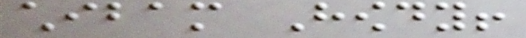chibam Howdy!
